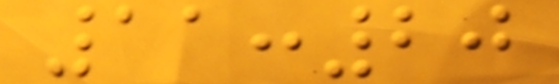11:20
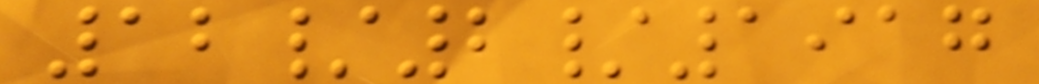12/2/1917
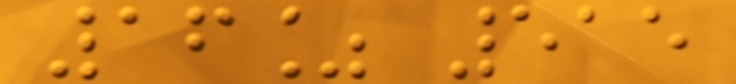16% 515
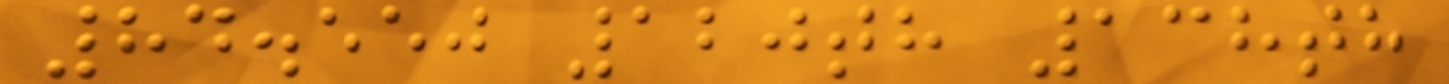84.550 120th 138th
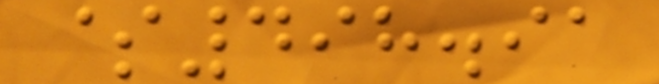$498.91
